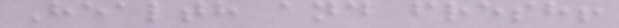Health and fresh!
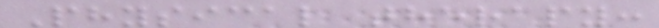Physical therapy:
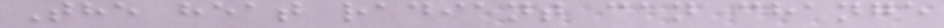The heat radiant can change
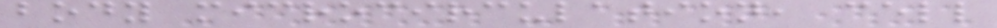body microcirculation, cell
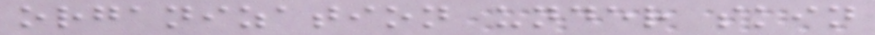organization under skin
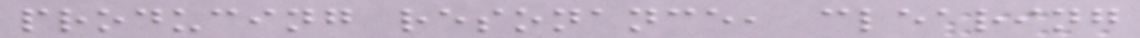producing resonance, clearing
